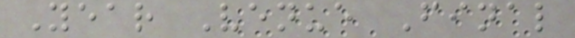Year Venue Final
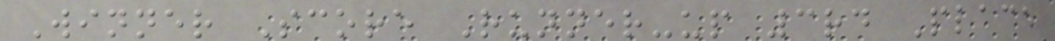Winner Score Runner-up 3rd Place
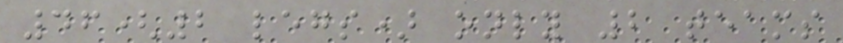46(2 legs) only 2 teams
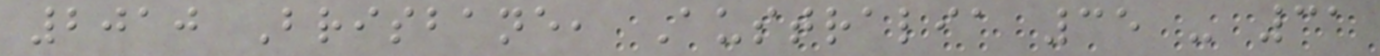2010 Brisbane, Australia 35 - 31
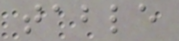table
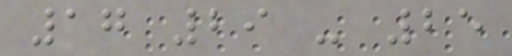17 29 - 25
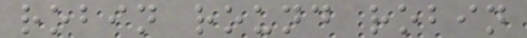robin round robin
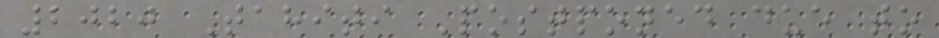2020 Tahiti Postponed due to
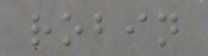robin
